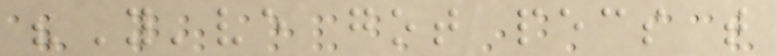"You've got pecs that
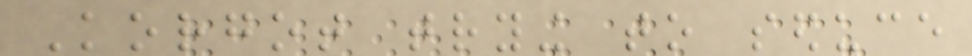Korgot trying to seduce
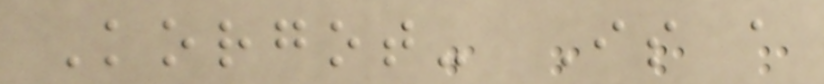Korgot- Is a
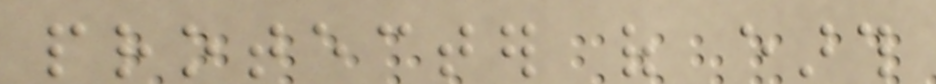protecter of earth
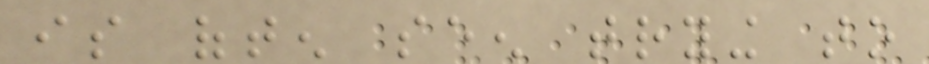is often seen trying to
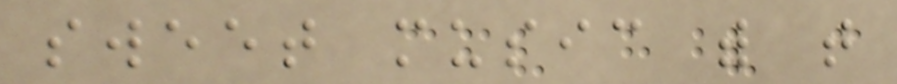sweet music with that
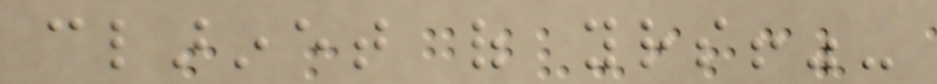clarinet of yours!"-
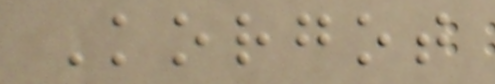Korgot
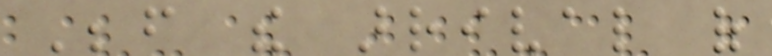Before the arrival of
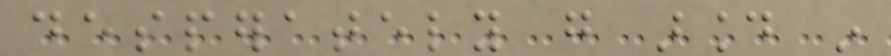desperately go around in
